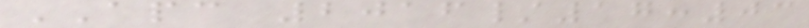APC 2016/17:03
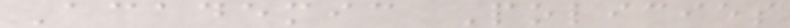Academic Policies
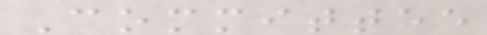Committee
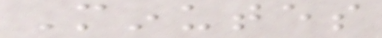Minutes
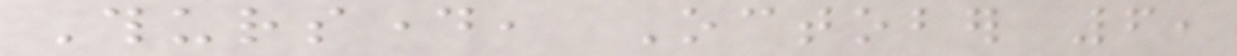Thursday, October 6,
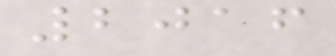2016
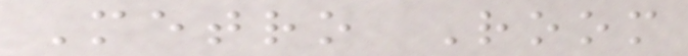Metro Room
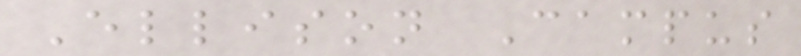Ellison Campus
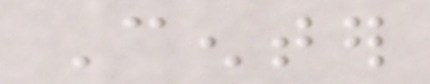Center
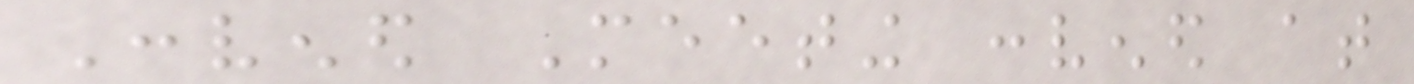Convened Meeting convened at
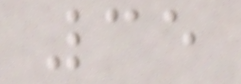35
